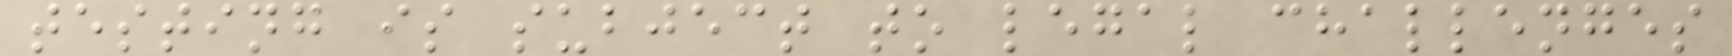testing is subject to legal challenges
